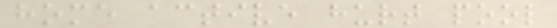home active hurt pool
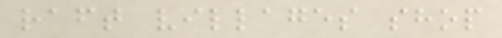raft villages shop
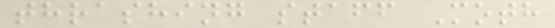thrashing staff Moth
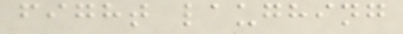fight laughing
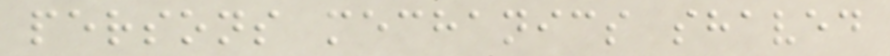persons mechanics shaved
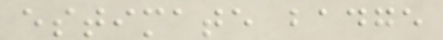estimate badge
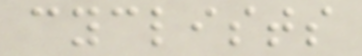cyclists
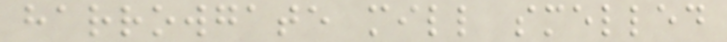harrowgate mill smelled
